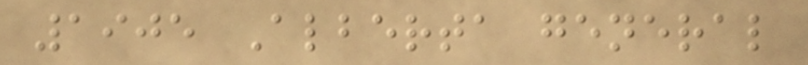1905 Alberta general
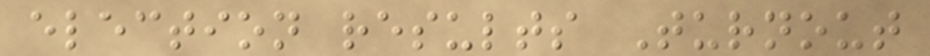election results Turnout
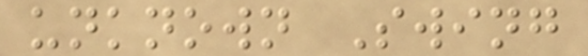unknown Swing
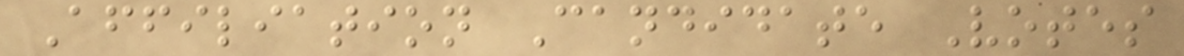Affiliation Candidate Votes
